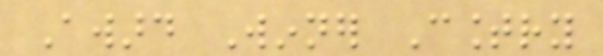Award Winner Country
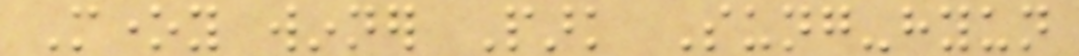Money winner Park Sung-hyun
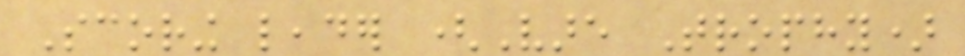Scoring leader (Vare Trophy)
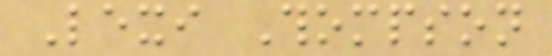Lexi Thompson
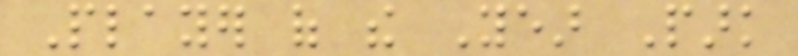Player of the Year Park
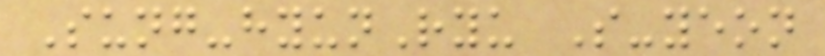Sung-hyunRyu So-yeon
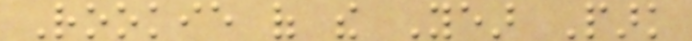Rookie of the Year Park
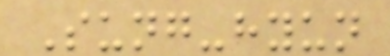Sung-hyun
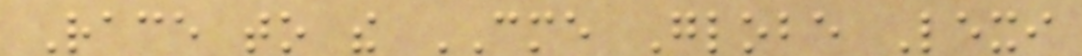Race to the CME Globe Lexi
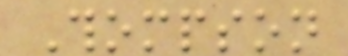Thompson
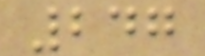247
